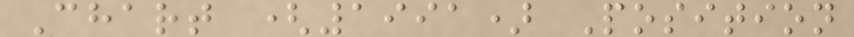Chart (1991) Position
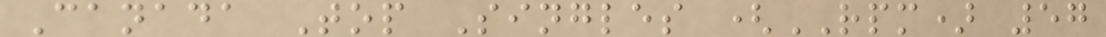Canada Top Singles (RPM) 57
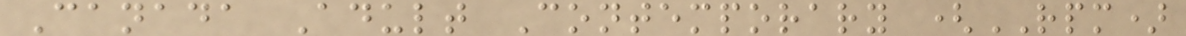Canada Adult Contemporary (RPM)
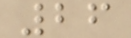26
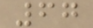67
